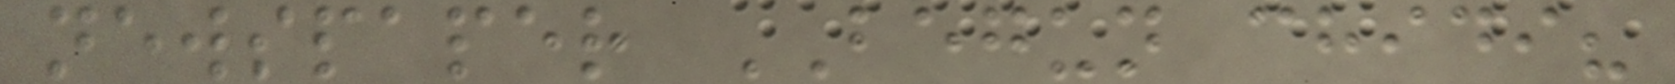newspaper BEGUN chidi?
